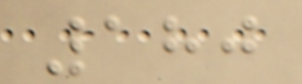180
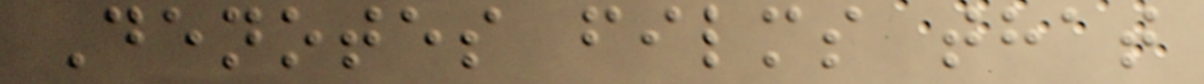Denotes films that
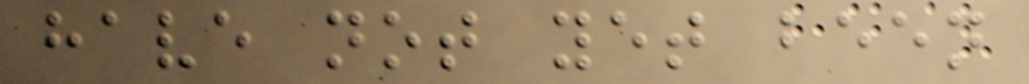have not yet been
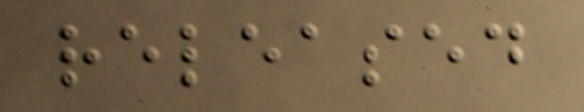released
